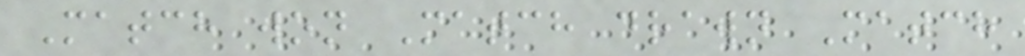Match won Match drawn Match
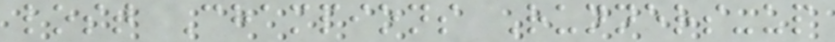lost Champions Runners-up
